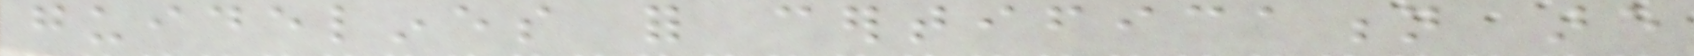guidelines for certification are
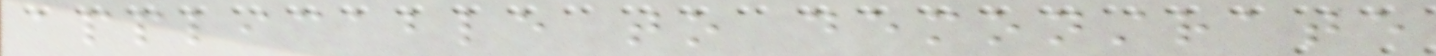applicable to demonstrate
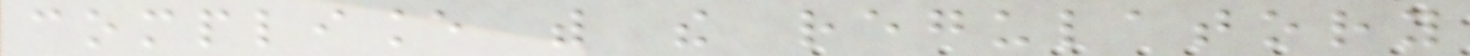compliance with the regulatory
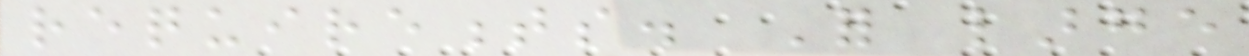requirements. For large
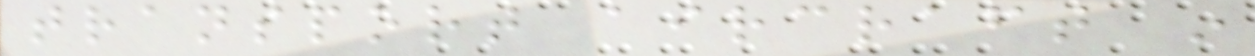transport aircraft in
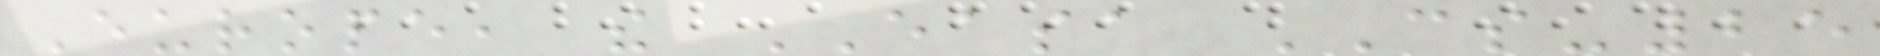Europe, the EASA CS-25
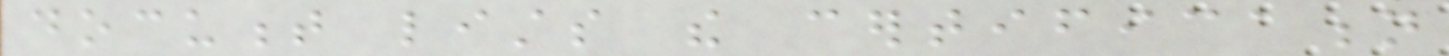document lists the certification
